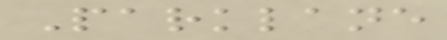Parklane
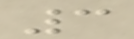3
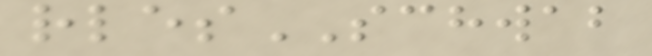rlesSCHWAB
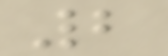2
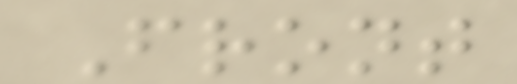Front
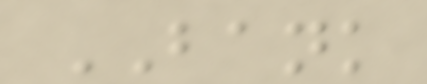BANK
